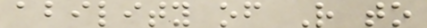ability of R to
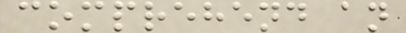comprehend an
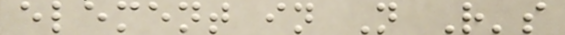element in N R's
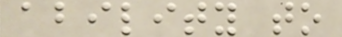ability to
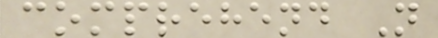comprehend N
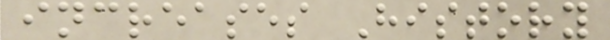increases History
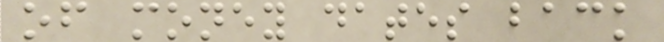of money dates back
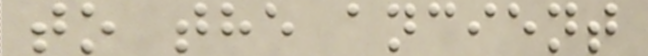to the ancient
